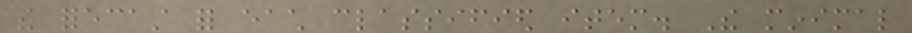the forecast for each classified item. The minimal
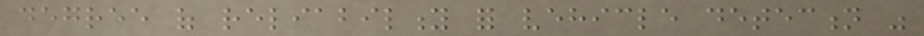degree of reliability for vehicle detection was
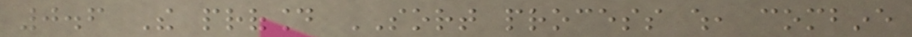0.6 The profound SORT process which, combine
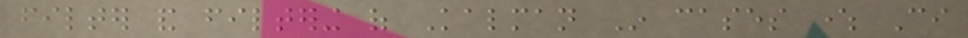filter and filtering of Kalman In cases where Ci
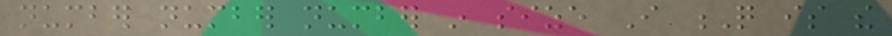number number number in size I Q is the
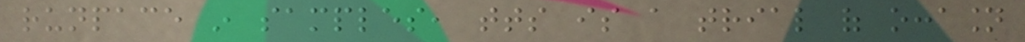runpace in samples, tts is a trial of occasion
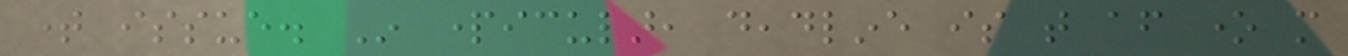time issue. In particular, deadline is that after one more
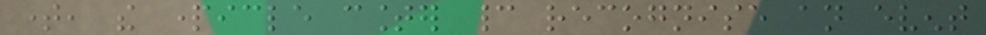time, the particle counter cannot recognise an event
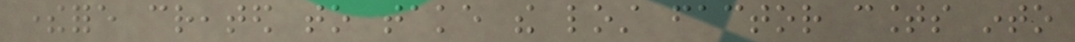therefore created to take the lost factor counts into
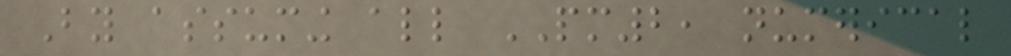By assuming all PM2, numerical
